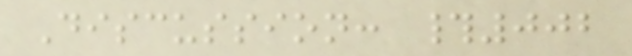Discussion: #002
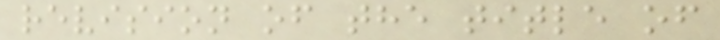revision of the title of
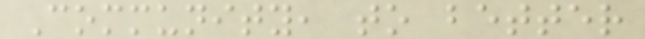Community, to better
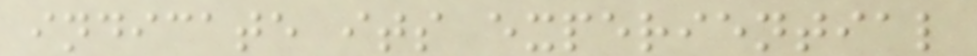indicate its experiential
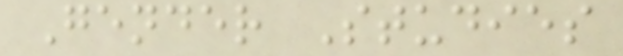Gender Studies
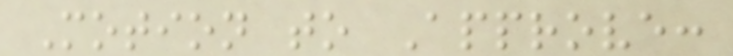Motion to Approve:
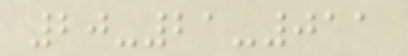20-21-011
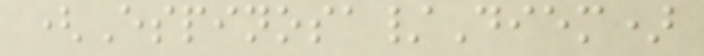(Espinosa/Diem)
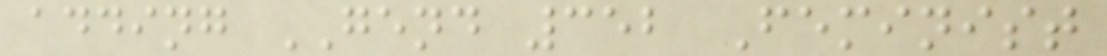adding GEND 352 Feminist
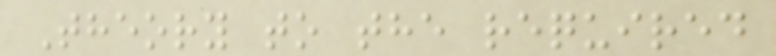Theory to the required
